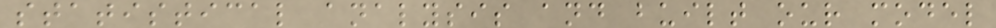statistical analysis and built our model
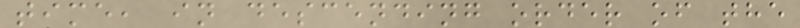time, in descending order of the
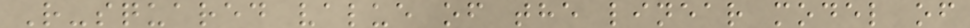R-squared value of the linear model of
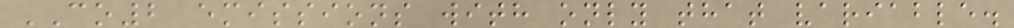CO2 emissions with only that variable.
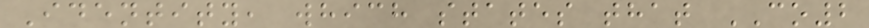Identity, which states that CO2
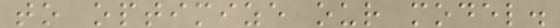to optimize our model.
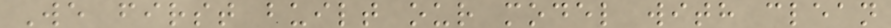We first built our model with clean
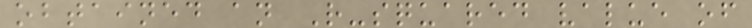obtained an R-squared value of
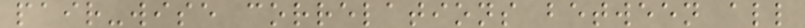pair-wise correlations between all
